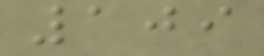109
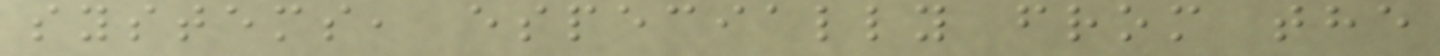systems, especially from the
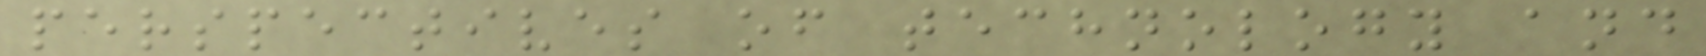perspectives of technology and
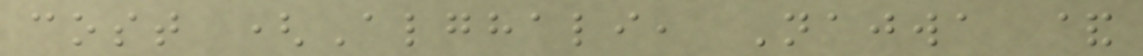cost (Alghali, Najwa &
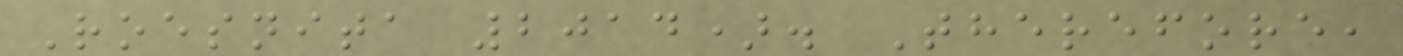Roesnita 2014). Therefore,
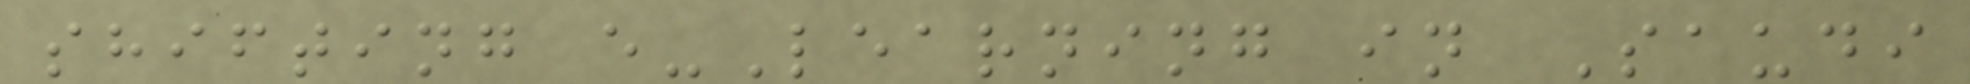shifting e-Learning in Saudi
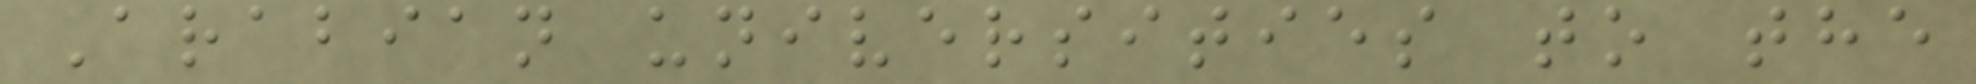Arabian universities to the
